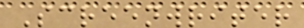Screenwriter
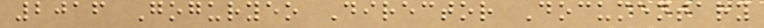2016 Goguryeo Director Documentary
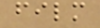film
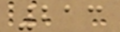213
